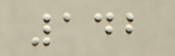142
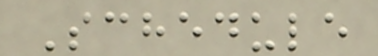Schedule
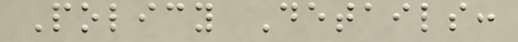Policy Details:
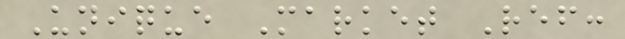Unique Market Ref:
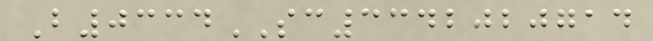B0334SC3342020714
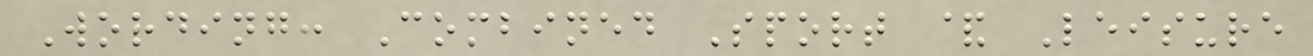Wording: Combined Sport & Leisure
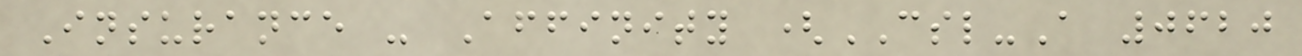Insurance - Affinity (CSL-A 0620
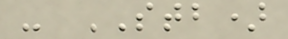- STB)
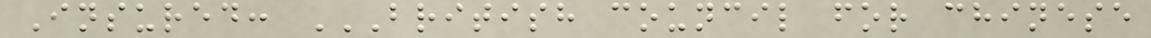Insured: BRITISH COUNCIL FOR CHINESE
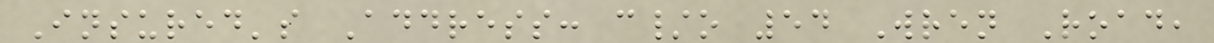Insured's Address: c/o 54 Wren Road,
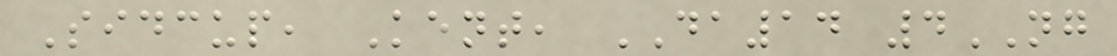Sidcup, Kent, DA14 4NG
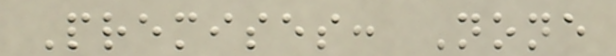Premises: None
